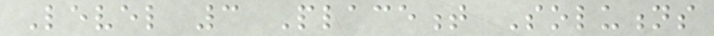Level 3 Placement Solutions
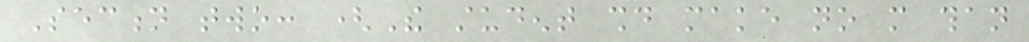Section two: (The student should make no more than
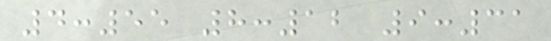4:55 8:12 9:31
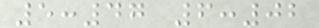5:47 6:02
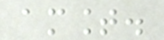amount.
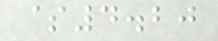$4.20
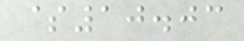$10.03
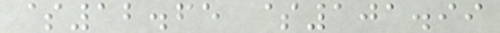$12.65 $101.99
